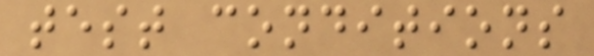test conditions
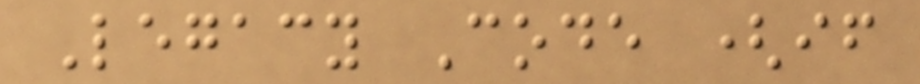Legacy Code (if
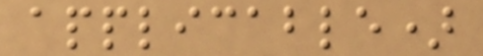applicable)
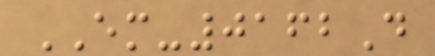EM-0162D
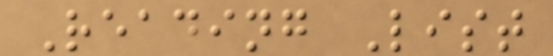Reading List
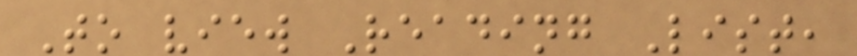To view Reading List,
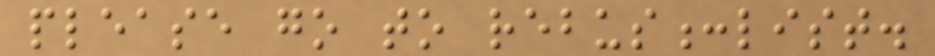please go to rebus:list.
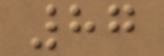87
